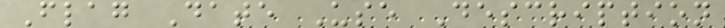Flag Date Use Description
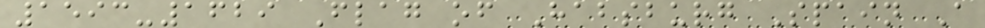1593-1629 Flag of Habsburg Spain A
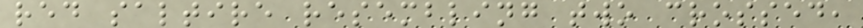red saltire resembling two crossed,
